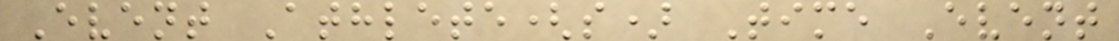Event Athlete(s) Time Event
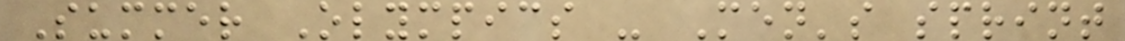Summer Olympics - Men's sprint
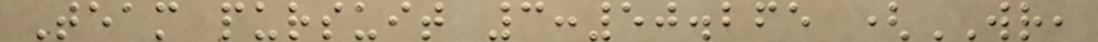Team pursuit 3:50.265 (WR,
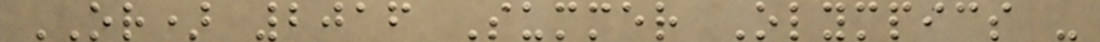OR) 2016 Summer Olympics -
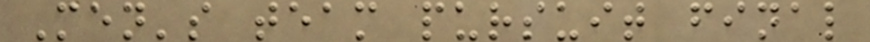Men's team pursuit final
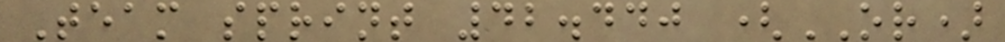Team sprint 42.440 (OR)
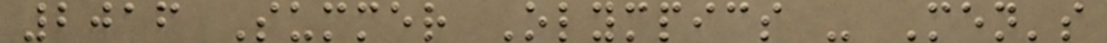2016 Summer Olympics - Men's
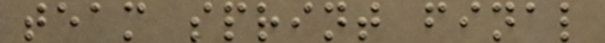team sprint final
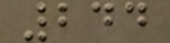244
